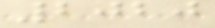2020
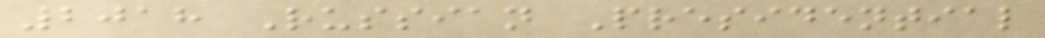2018 Russian Presidential
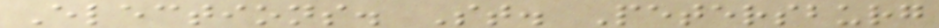Elections. St. Petersburg
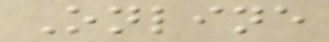Online
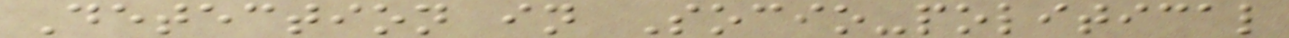Detection in Socio-political
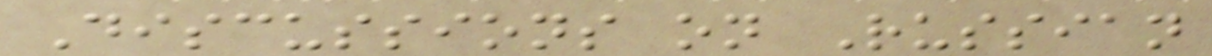Discussions on Russian
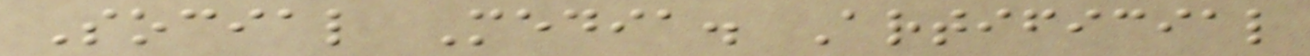Social Media. Artificial
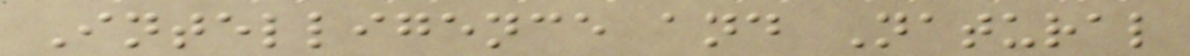Intelligence and Natural
